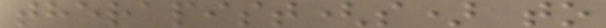therapist(s) to
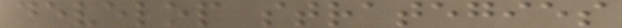develop strategies
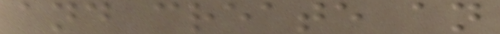and create an
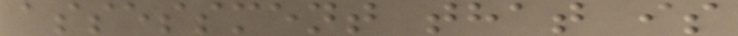assessment that is
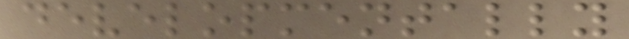developmentally
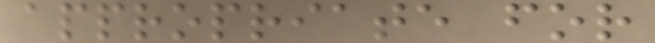appropriate for
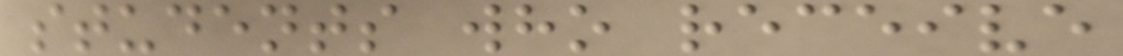students who receive
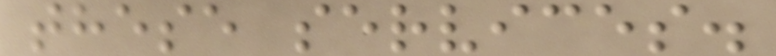these services.
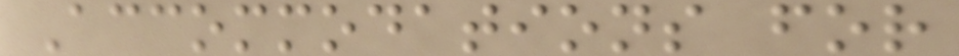Accommodations for
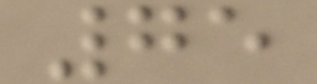75
